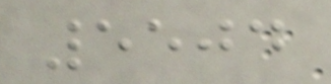5504
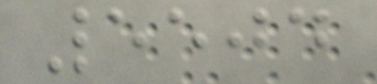5504
